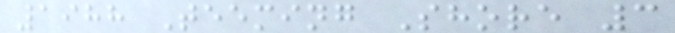1988 Teeming Shore 3
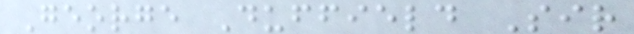George Duffield Sir
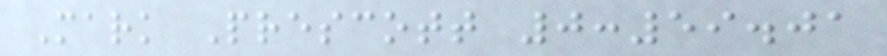Mark Prescott 0:59.01
